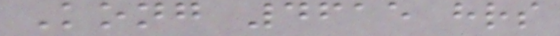Kong 4615 hrs
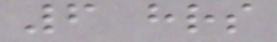6 hrs
